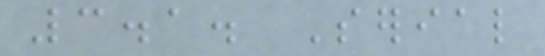3.1. Serial
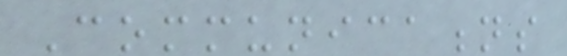Communications
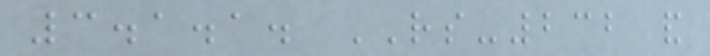3.1.1. RS-232 and
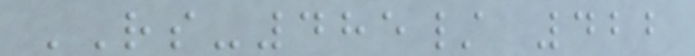RS-485/ 422
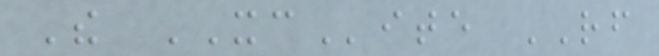The XCite RF
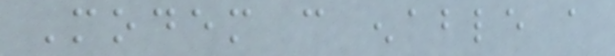Modem can enable a
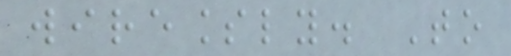wirelessly. To
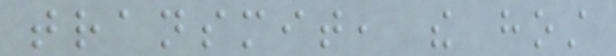transmit, the host
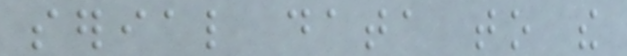serial data to the
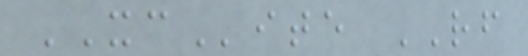XCite RF
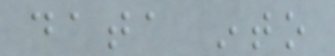data into
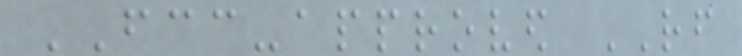FCC-approved RF
